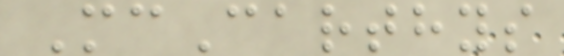McCarthys
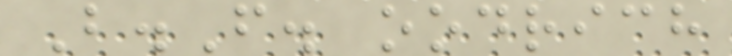B.F. oodrich
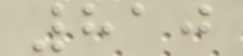810
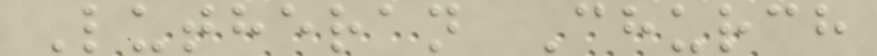Lutheran Church
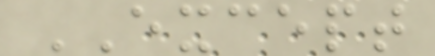EXCEPT
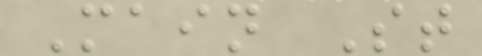Main St
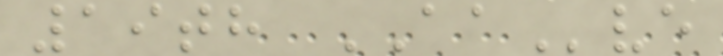19th AAve
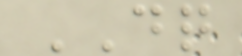DQ
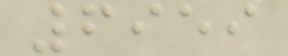6959
